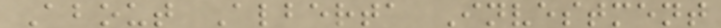About Alberta Investment
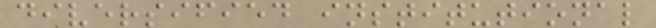diversified institutional
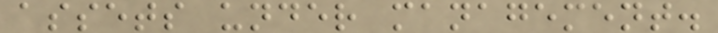assets under management.
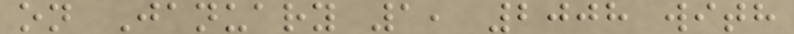on January 1, 2008 with
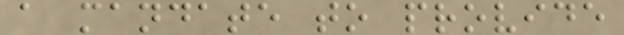a mandate to provide
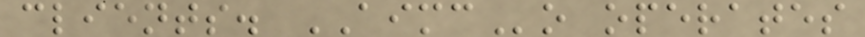clients. AIMCo operates
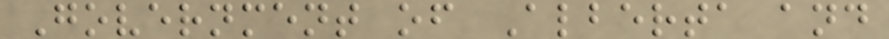Government of Alberta and
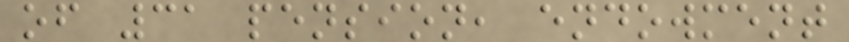of 31 pension, endowment
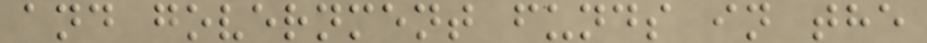and government funds in the
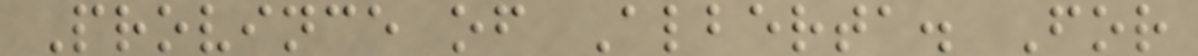Province of Alberta. For
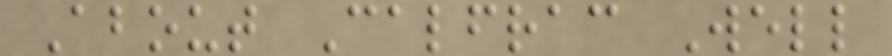About Calfrac Well
